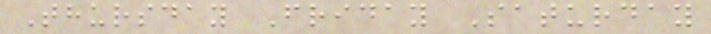Thursday Friday Saturday
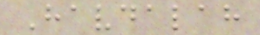Havdalah
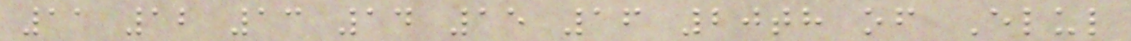11 12 13 14 15 16 20th of Elul
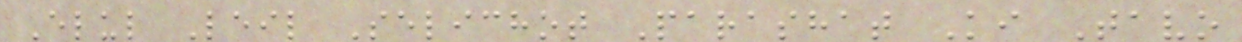Elul Leil Selichot Parashat Ki Tavo
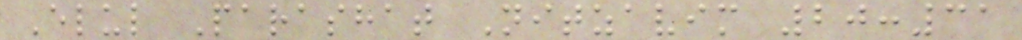Elul Parashat Nitzavim 20:31
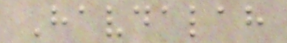Havdalah
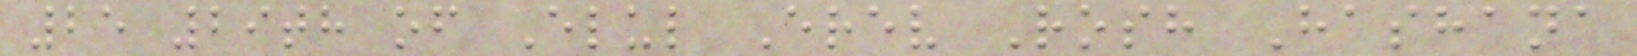25 29th of Elul Erev Rosh Hashana
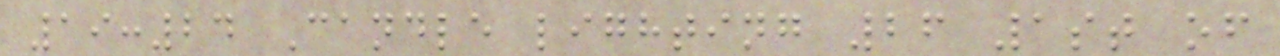19:24 Candle lighting 26 1st of
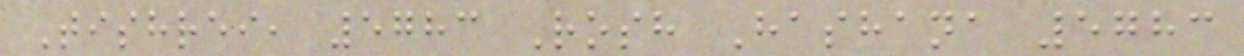Tishrei, 5783 Rosh Hashana 5783
